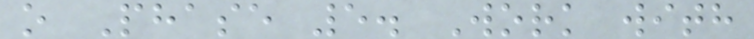o Phase 5. Work with
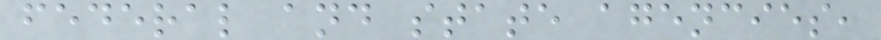federal and state agencies,
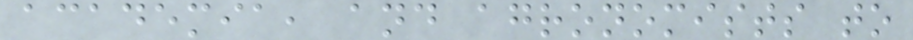academia, and agronomists to
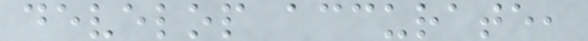develop accurate,
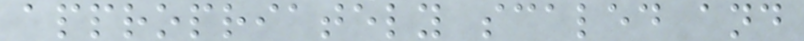appropriately scaled and
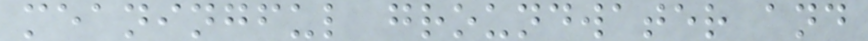meaningful groundwater and
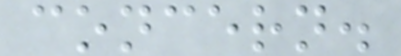concern.
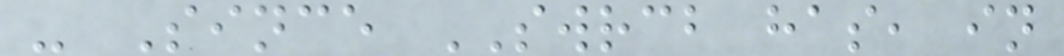- Since SWRCB has, in
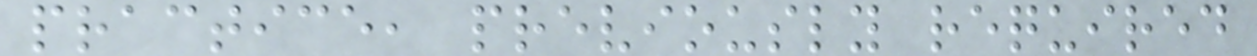practice, previously required
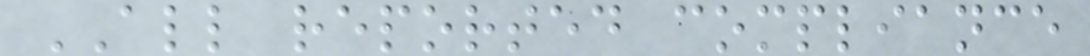ALL reported compliance
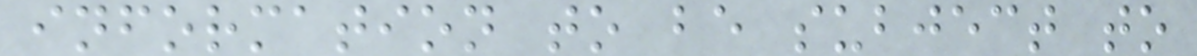information to be subject to
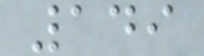149
